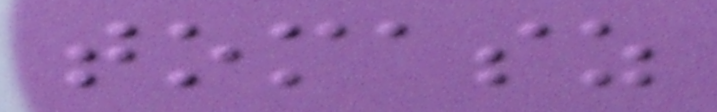tomasz
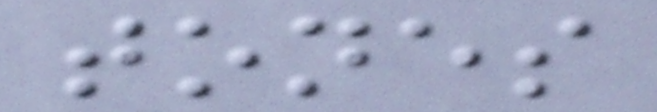tones
